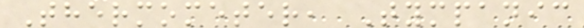Thermometer, Tympanic
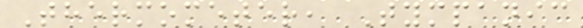Thermometer, Tympanic
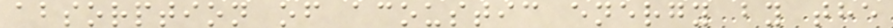absorption of acoustic energy by the
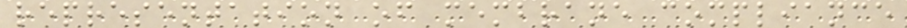representation of membrane compliance
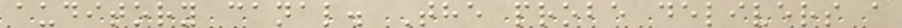auditory canal. The probe delivers a
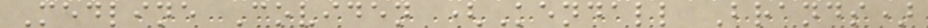Medline Coviden (Kendall Brands)
